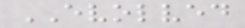EVOLVED
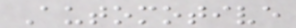Automotive
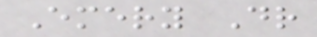Emery Dr
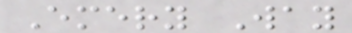Emery Way
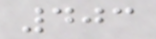403
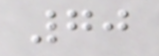70
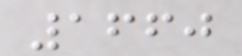1660
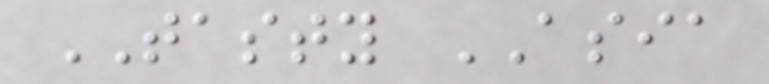TASTY ASIA
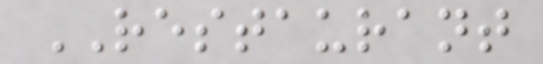RESTAURANT
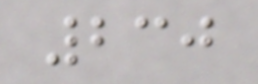230
